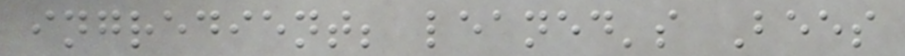ingredient; leaned's Bees
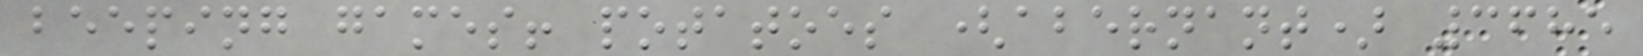beeping games! potatoes (abernant) 3685
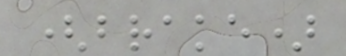(brake)
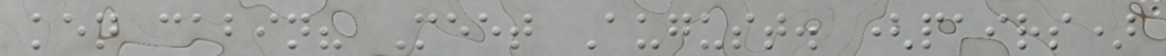ken cabin? Meet August. (pairs)
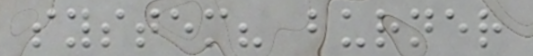system? burner
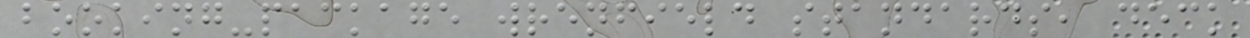booking-package wrenfield standards, deck
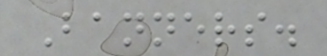Banners.
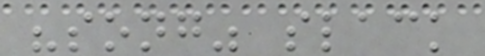"song" slack
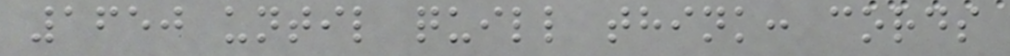1650 until quill think: cords
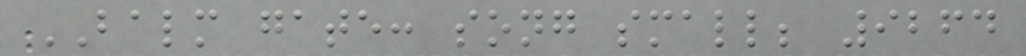BALM gate: song small; 9264
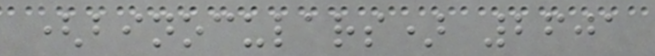(binoculars) 2601
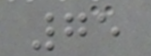75
